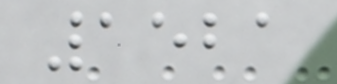1521
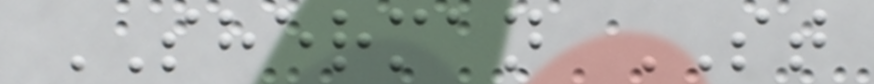SHERMAN ST
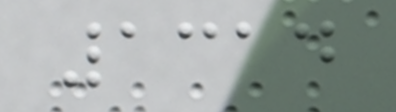1314
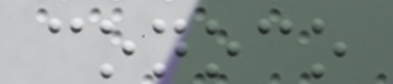conoco
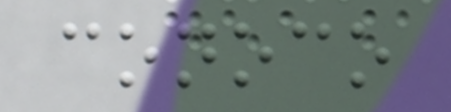conoco
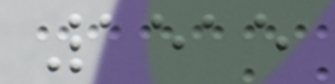1515
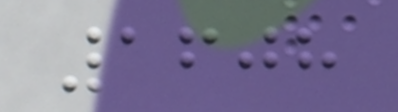1608
